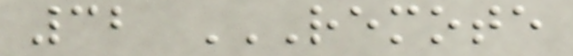32 REMOTE
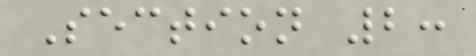Section 2:
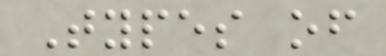Types of
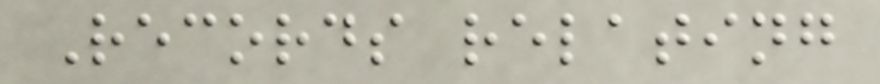Records relating
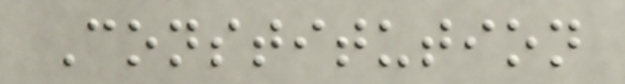Constitution
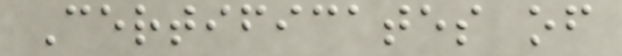Certificates of
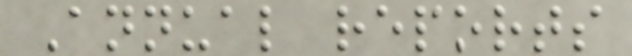Annual reports
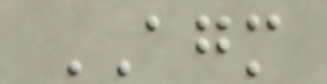AGM
